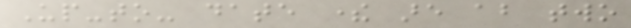Up-to- date there are about two
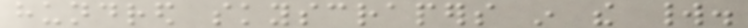hundred skyscrapers in the world.
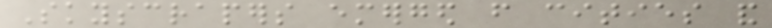Skyscrapers emerged from cities and
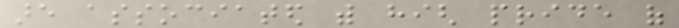are associated with high pride of
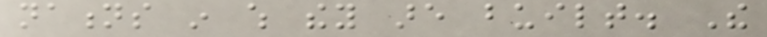nations in which they are built. The
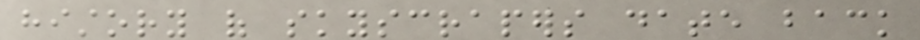history of skyscrapers date back
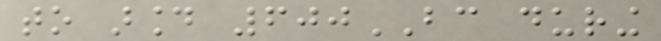to around 600BC during
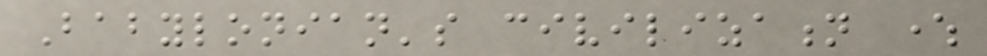Babylonian's civilization where
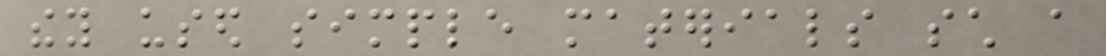they used simple materials such a
